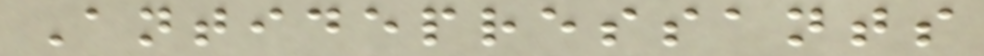Antidepressants
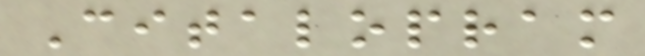Citalopram
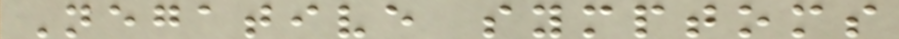Negative symptoms
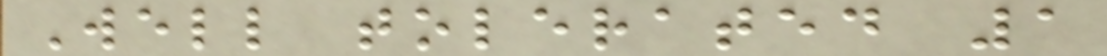Well tolerated 1
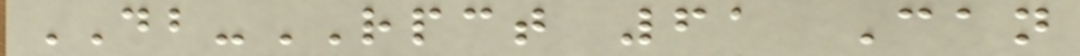DB-RPCT 61 Can
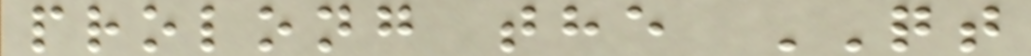prolong the QT
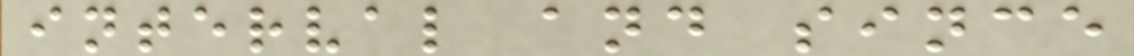interval and since
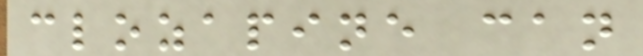clozapine can
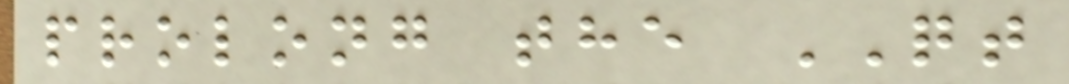prolong the QT
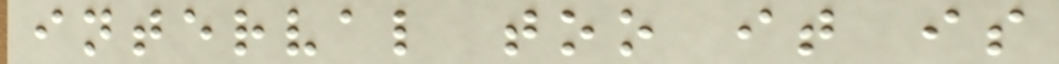interval too it is
